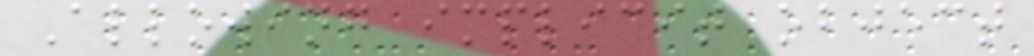Allowing implicit object
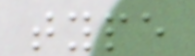type
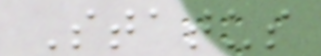Status
